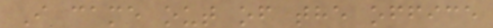I came out of the office
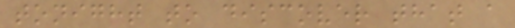tonight to discover that a
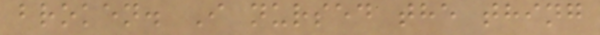broken. I nursed the thing
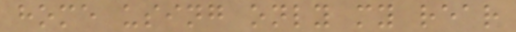home using only my rear
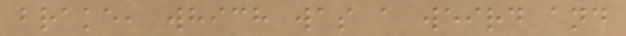brake, which was a weird and
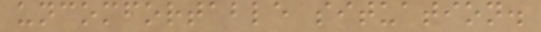uncomfortable situation.
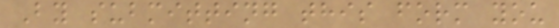By submitting this form you
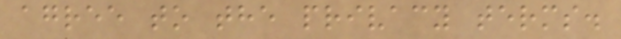agree to the privacy terms.
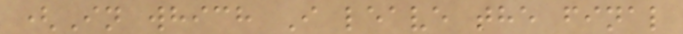(In which I leave the final
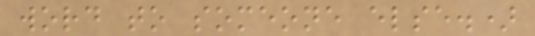word to someone else.)
